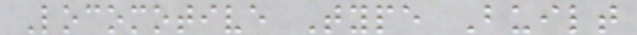Locomotive Type Built
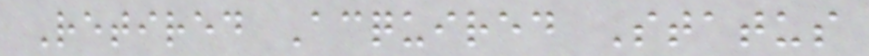Retired Acquired Status
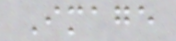Image
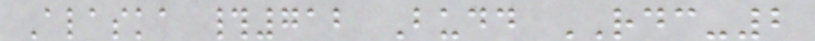Alaska #712 Budd RDC-2
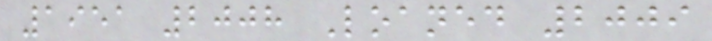1951 2008 Loaned 2009
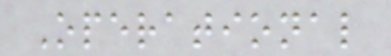Operational
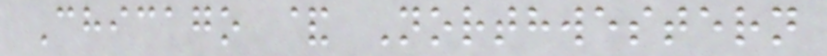Chicago & Northwestern
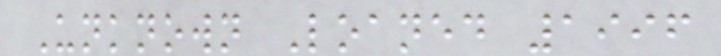Unknown Loaned 1996
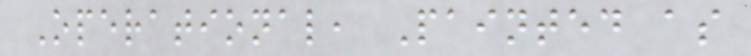Operational, Painted as
